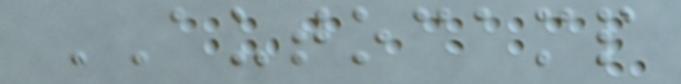AUTOCAMP
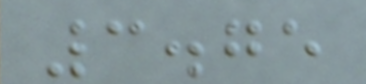3.75
